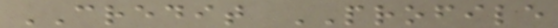CREDIT PROFILE
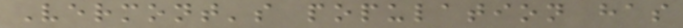Vermont's population has
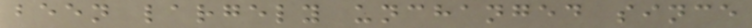been largely unchanged since
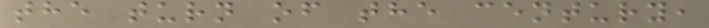the turn of the century,
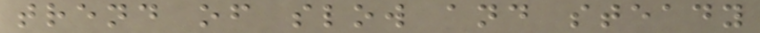trend of slow and steady
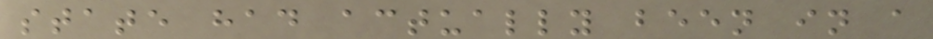state had actually been in a
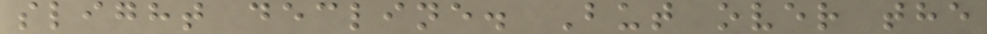slight decline. But over the
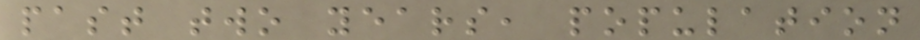past two years, population
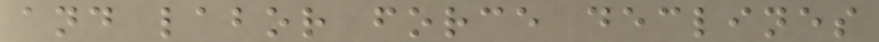and labor force declines
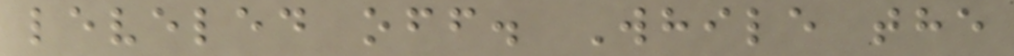leveled off. While the
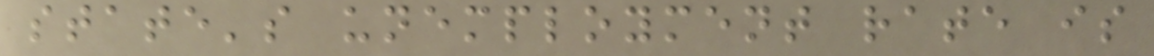state's unemployment rate is
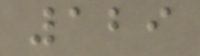129
